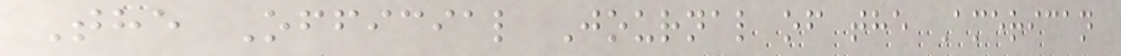The Official Journal of the American
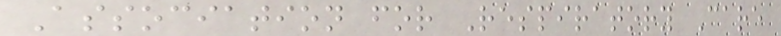Association for Respiratory Care
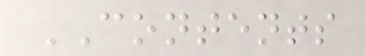CONTENTS
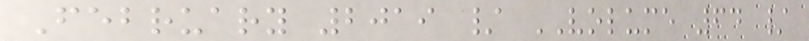February 2019 / VOLUME 64 /
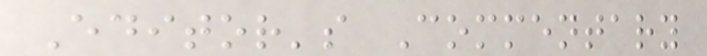Editor's Commentary
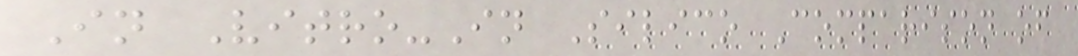In Vitro-In Silico Comparison of
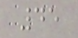45
